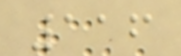116
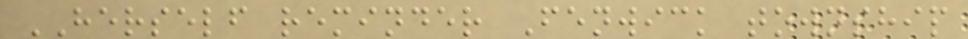HERSELF reminder Fenwick township
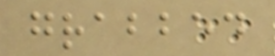grabbed
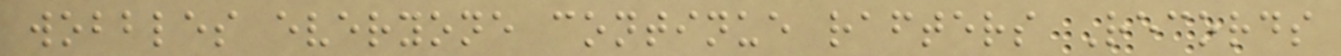wobbles everyone continue rafters Records
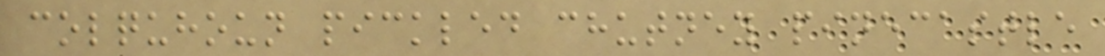colquhoun pickled chutney pinecastle
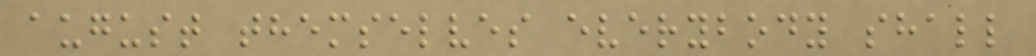august themselves everybody shall
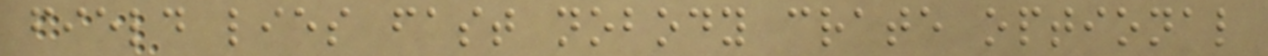field lies fast nobody crate optional
